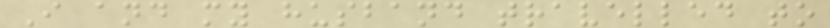I and my husband travelled to
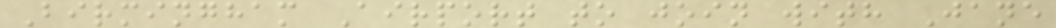Birmingham Airport to join with Jane
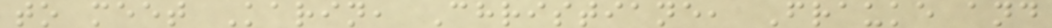to meet Karin, Christiane, Frauke and
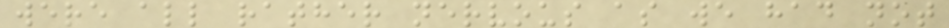were all rather nervous as we had not
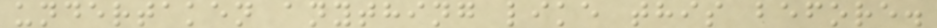undertaken anything like this before.
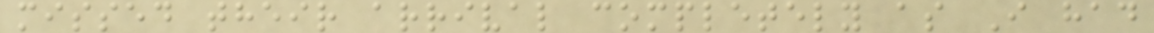missed their arrival completely as I had
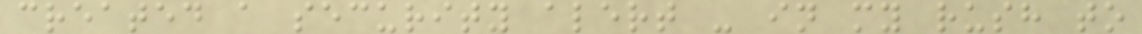created a security alert - in my rush to
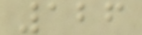126
